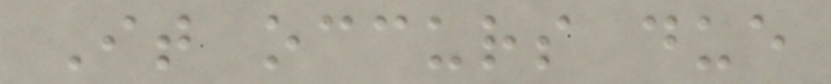It occurs due
